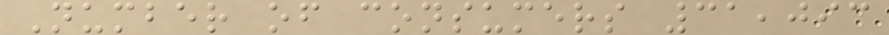Number of consumers 31,093
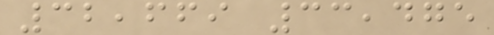32,669 33,475
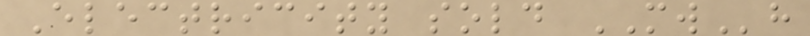Electricity sold MWh
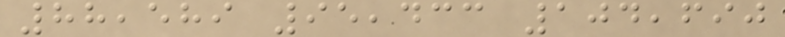88,589 95,433 104,690
